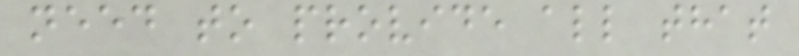need to provide all that
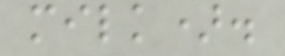milk).
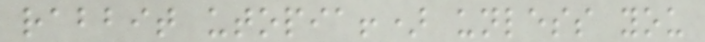rabbit utopia!) unless you
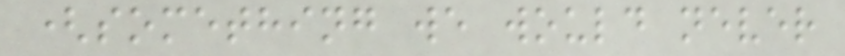(something we would never
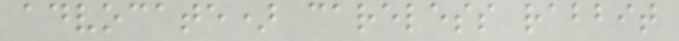advocate) careless rabbit
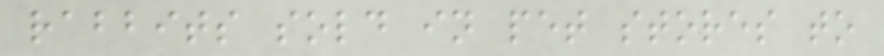rabbits sold in pet stores to
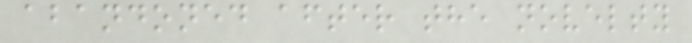abandoned after the novelty
